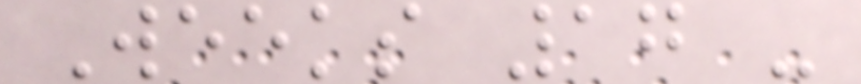Weeks 17 -
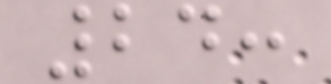24:
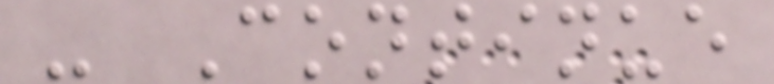- Continue
